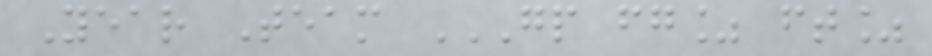Year Team GP FG% FT%
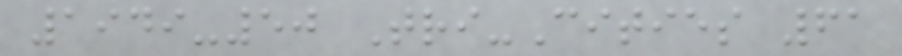1949-50 Tri-Cities 61
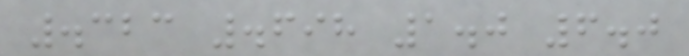.323 .698 1.0 6.0
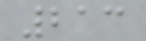213
